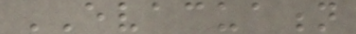EVACUATION
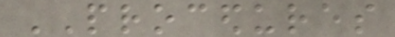PROCEDURES
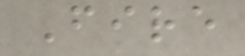Fire
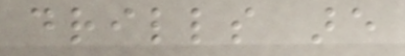drills are
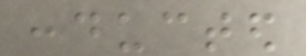conducted
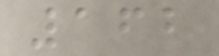162
